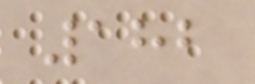182
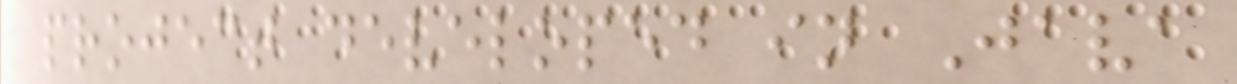project developed in Java
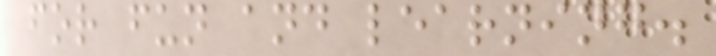for fun and learning.
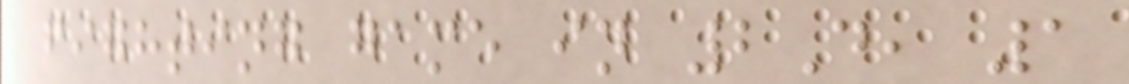fighting game in 2D, 1
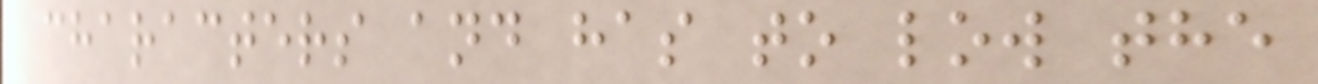characters and has to low the
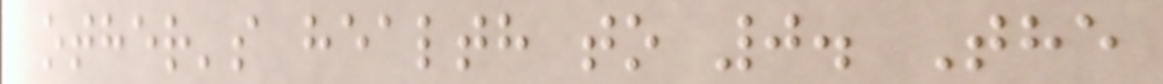other's health to 0. The
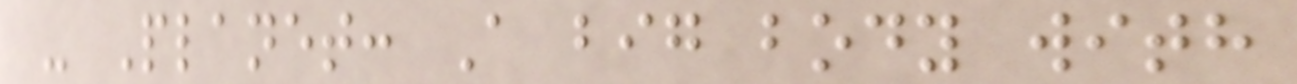- Planet: A big body with
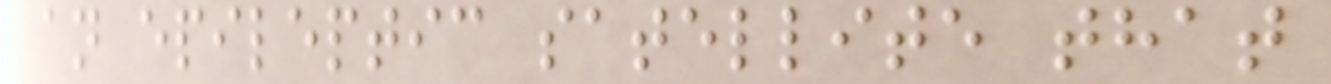an epileptic satellite that
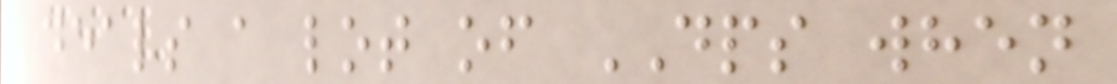deals a lot of DPS when
